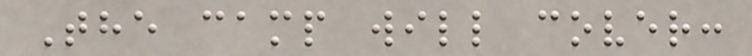The camp will cover:
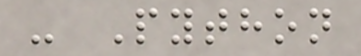- Python
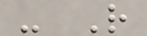- R
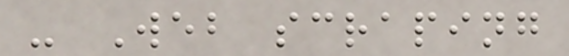- Web scraping
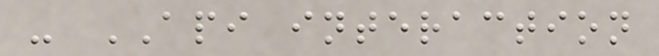- API interaction
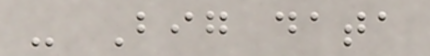- Big data
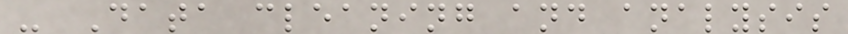- Data cleaning and analysis
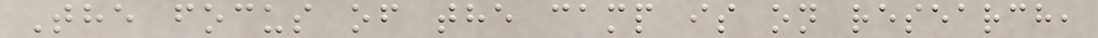The focus of the camp is on research,
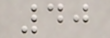40
